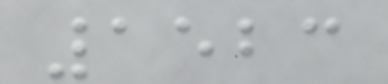1523
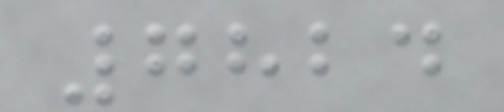7824
